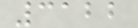3122
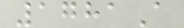1781A
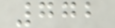772
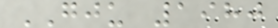GJU 1980
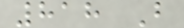818 B
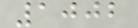1002
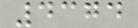4374
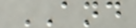AND
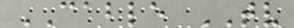CABLE TV
